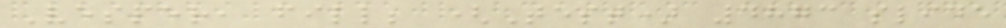Vesper, fill; (Test) 4873 slide
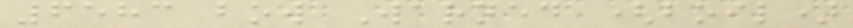6583 bow Warned (boil)
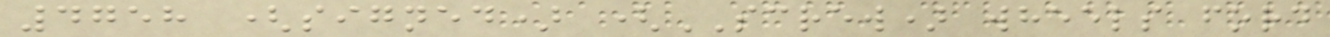4758 (signed) (SCREW) wheels ford
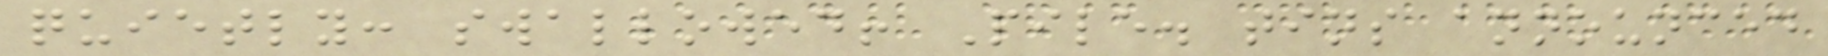quietly: swallowed! Pile. tins announced
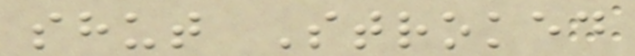shut Stroked
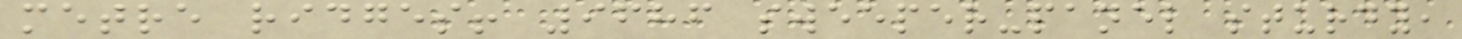metre ridges! 9686 sweeper-panel sturdy,
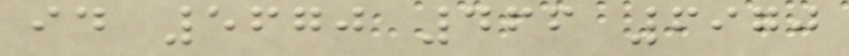id 5670 466 6970
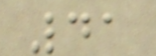41
